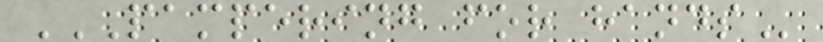PAMPERING FOR HANDS
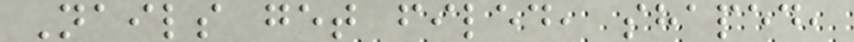Nails get filed, shaped,
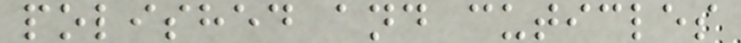polished and cuticles
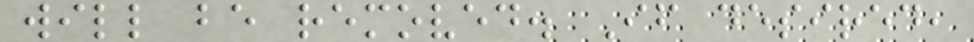will be removed. If desired,
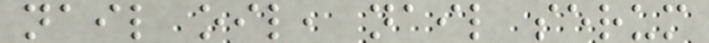nail oil, nail serum
